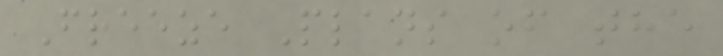Freeze Plans of the
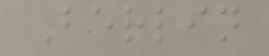Berlin
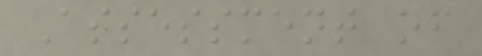Assessment of
